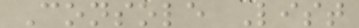Console List
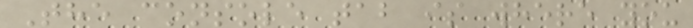The console tab is where you
